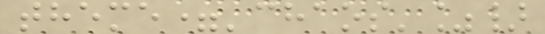theme='chaos'%}
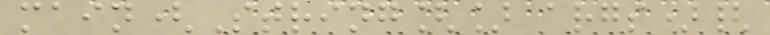main(String[] args){
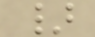}
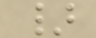}
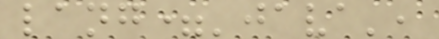lang='java',
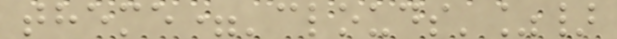theme='clouds'%}
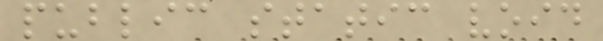public static void
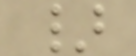}
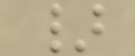}
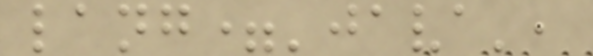lang='java',
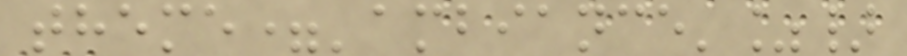theme='ambiance'%}
